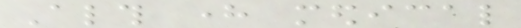Although here medical
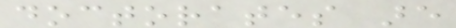doctorates are
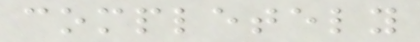completely
